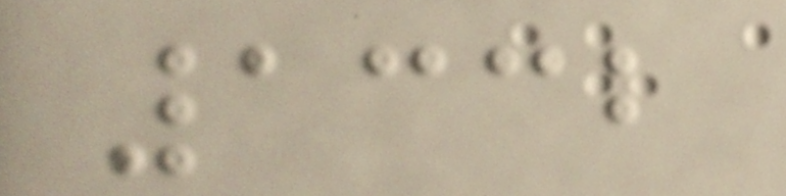1332
